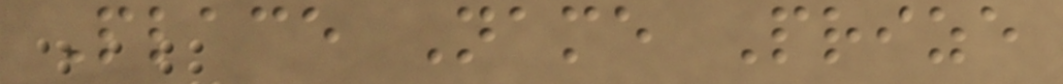Place Name Prize
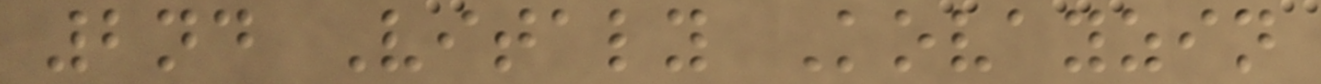2nd Vitaly Kovayzin
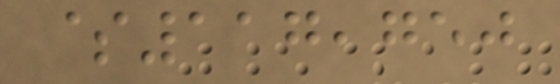$117,750
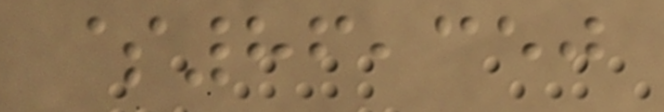$86,350
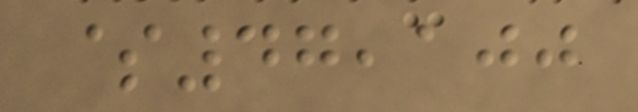$47,100
